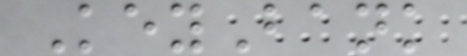KeyBank
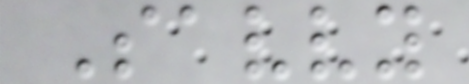Savvy
